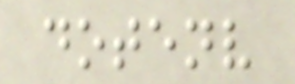dotenv
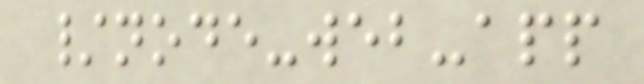/node-web-app
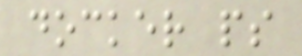docker ps
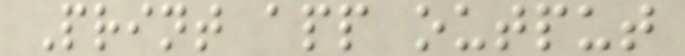Print app output
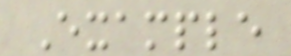Example
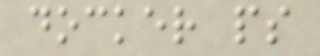docker ps
